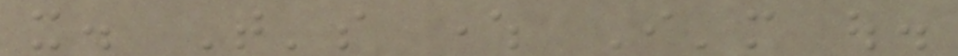it. That's where I'm out.
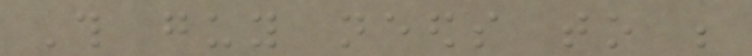This guy needs to be
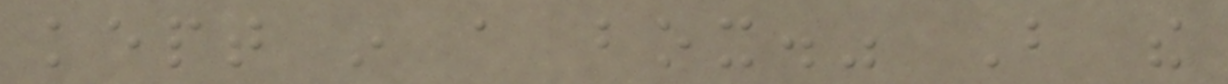kept in a box." But the
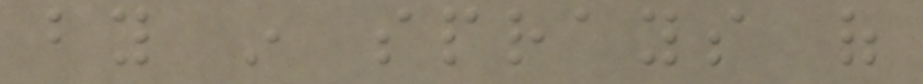by in sprays of
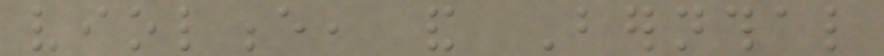violence, and Bernthal
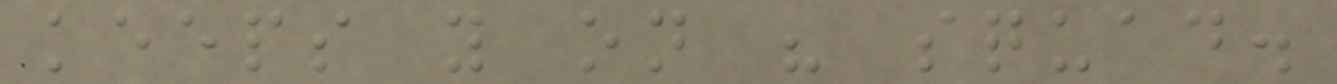keeps you on his squad.
